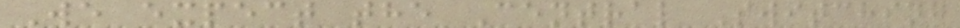We expect the Central Switching
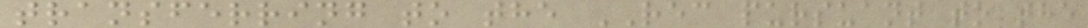transferring to the REC pursuant to the
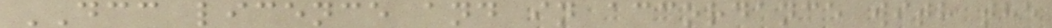DCC licence and in accordance with the
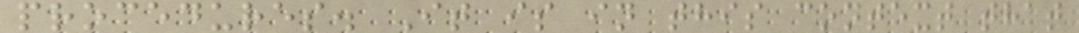procedures. It is in this context that
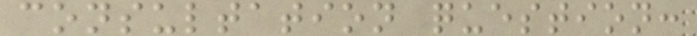consultation question:
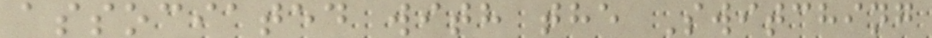associated with the Switching
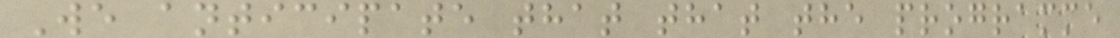We anticipate that that the programme
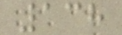138
